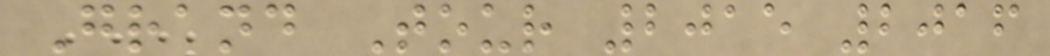Grand Tour 2015 2016
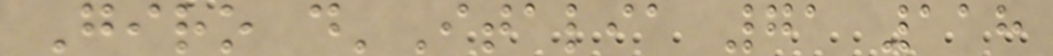Giro d'Italia 71 118
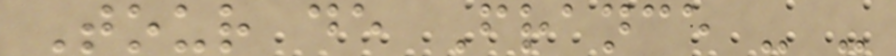Tour de France - -
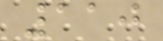110
